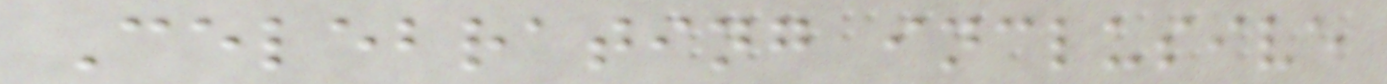Celebrating inclusive
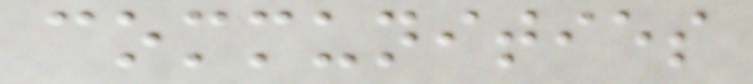communities
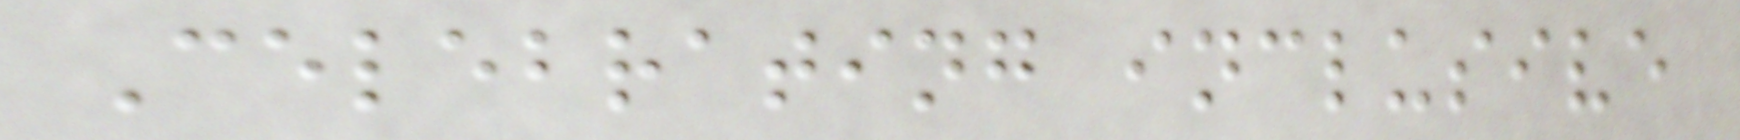Celebrating inclusive
